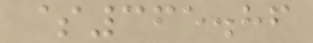$365.86
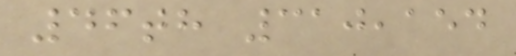46th 310,154
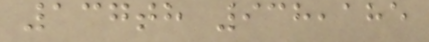137th 938,185
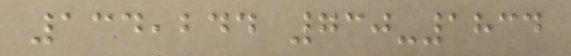134,244 730-1834
